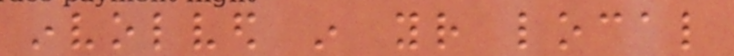involved in your local
